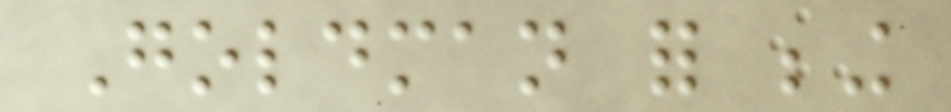Goldman for being
